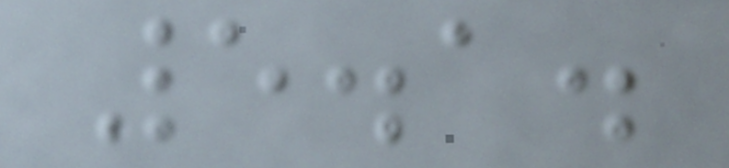5.1.
